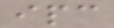ipc
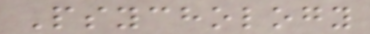Psychology
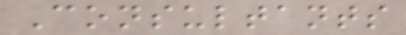Consultants
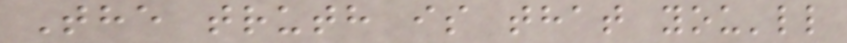The truth is that you'll
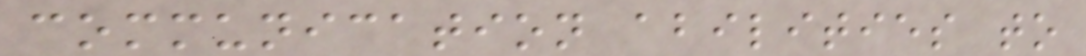communication abilities to
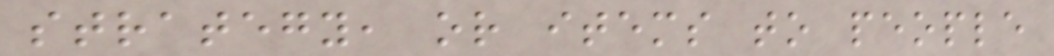strategy, or items to people
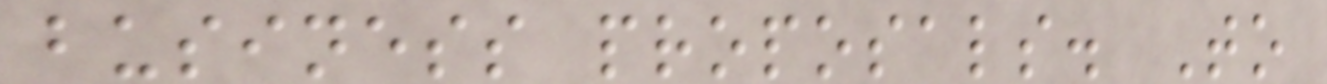business proposals. To
